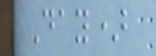Day)
